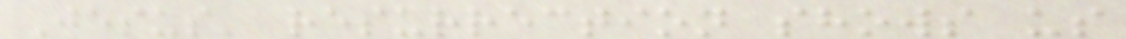Jesus' resurrection shows us
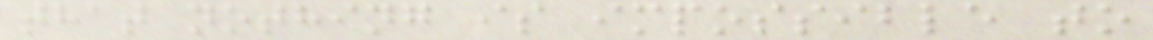that nothing is impossible to
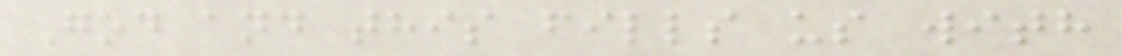God and this fills us with
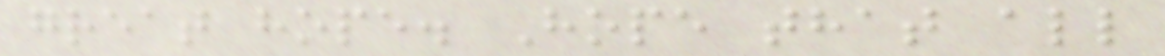great hope. Hope that all
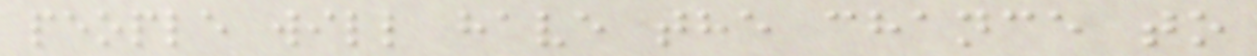people will have the chance to
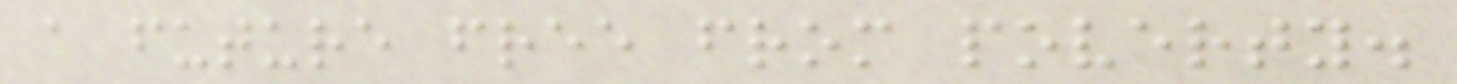a future free from poverty.
